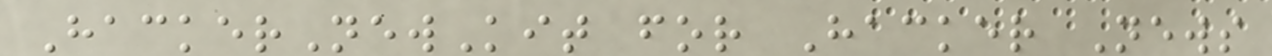HackerNewKit for Hacker News
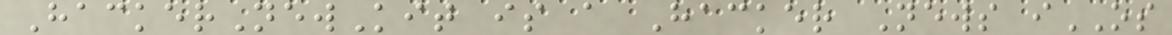HackerNewKit is a Hacker News iOS
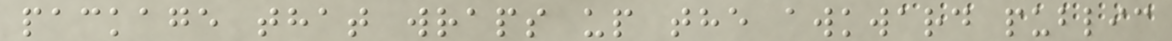package that wraps up the awkward public
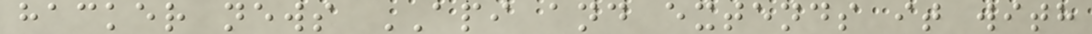hacker news API and extends it with
